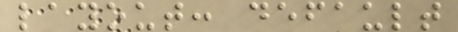layout: default
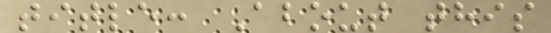title: About this
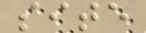site
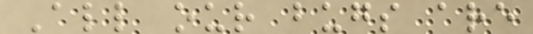All our bugs are
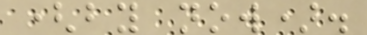(by now).
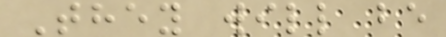They will be
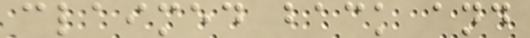claimed back and
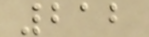212
